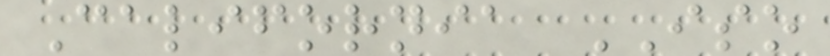California ISO
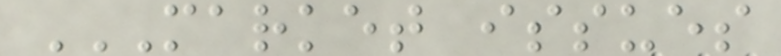MARKET ISSUES
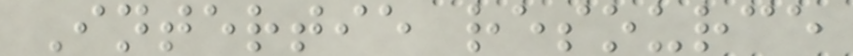Intertie resource
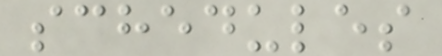schedules
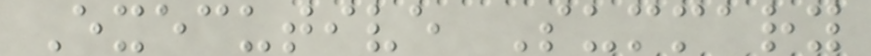Executive Summary
